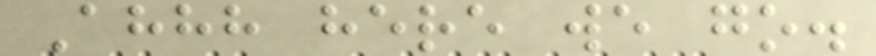Ahhh here we go.
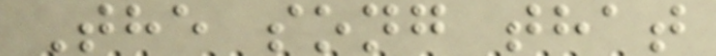The song that
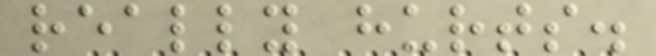really hurts.
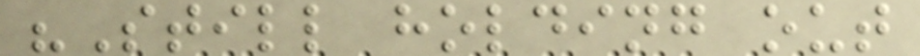"Still holding out
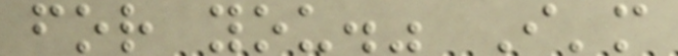for you." I'm
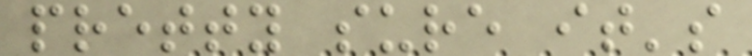pretty sure it's
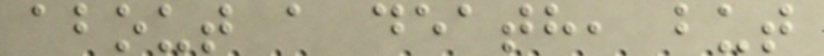about a death, but
